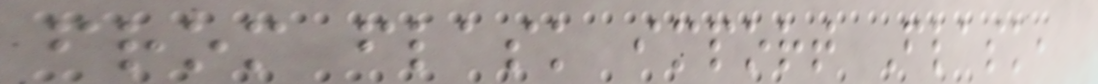from flask import Flask,
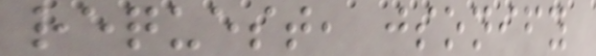request, jsonify
